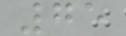75
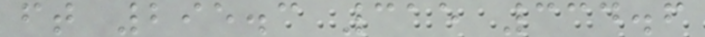ft 295.3 315 334.6
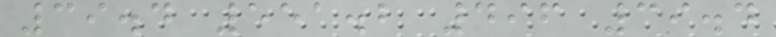39.4 551.2 496 39.4
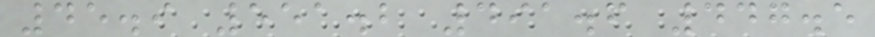45.9 551.2 491.6 447.5
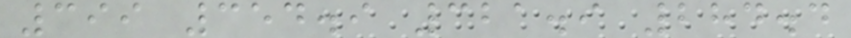399 354.9 321.9 284.4
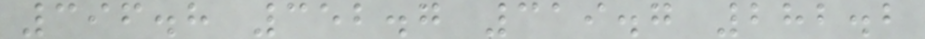396.8 352.7 319.7 282.2
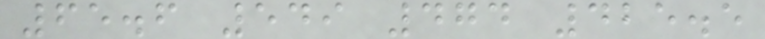65.6 549 474 425.5
